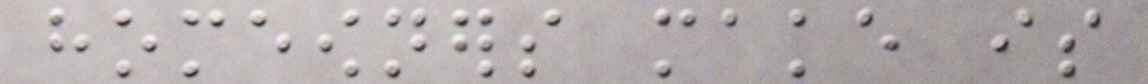homeowners make is
